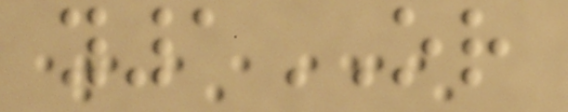y1OR
